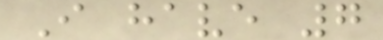I have 7
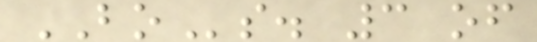BOs. 3 of
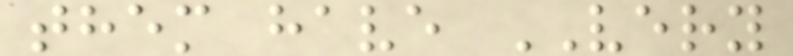them have VERY
